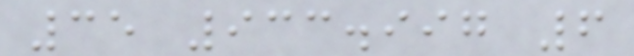35 933.997 6
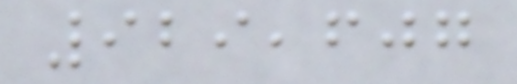929,607
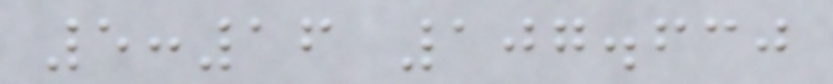5:16 107.630
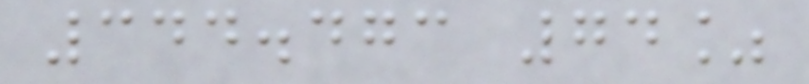344.473 74%
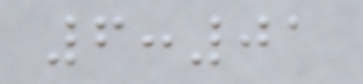6:01
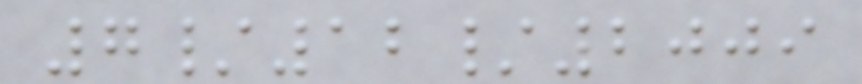7/12/2009
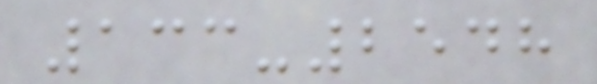133-2548
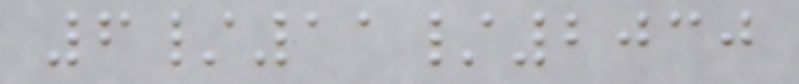6/11/2030
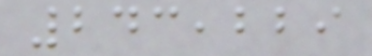243,229
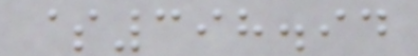$398.94
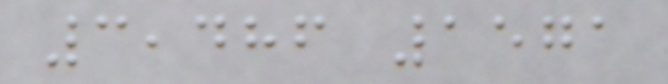3,486 1571
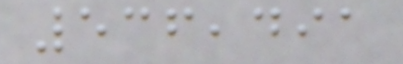536,491
